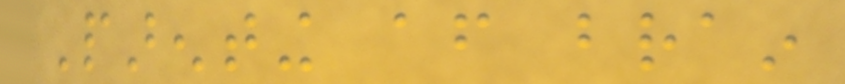Parenting after brain
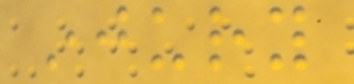injury
